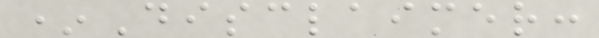*Disclaimer:
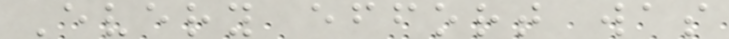Every effort was
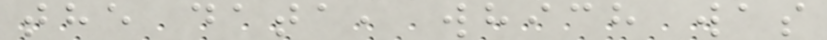the data, which was
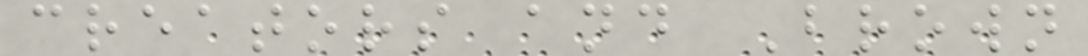creators and Brown
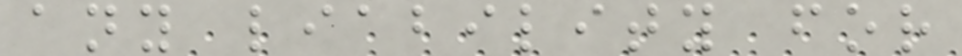any liability for
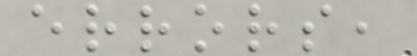errors,
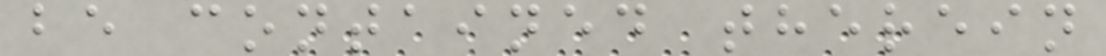be contained therein
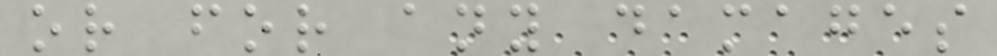or for any damages
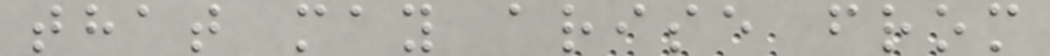that may arise from
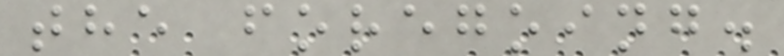the foregoing.
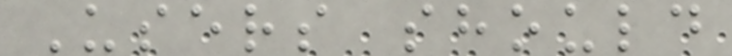Users should
